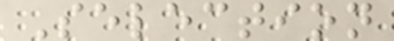Selection
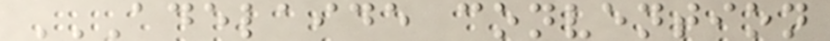ADELAIDE CONVENTION
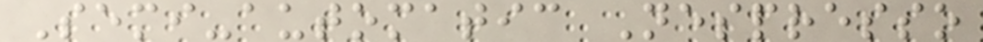Semi-automatic Nespresso
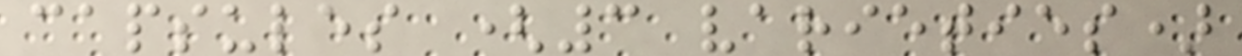capsules (3 varieties)
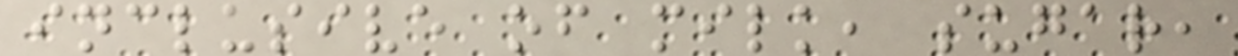inclusive of milk, sugar,
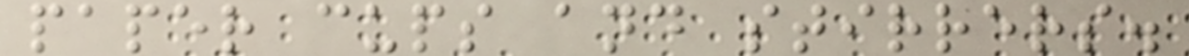paper cups and stirrers.
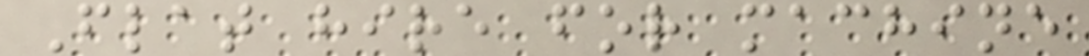Flat hire for machine
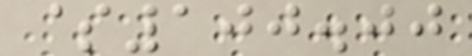$100.00
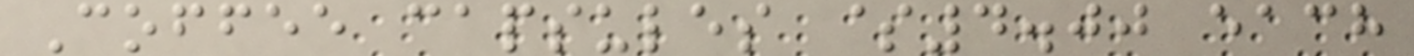Coffee capsules $4.00 each
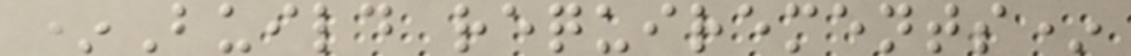*Build requirements*
